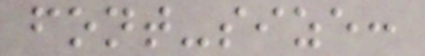font-size:
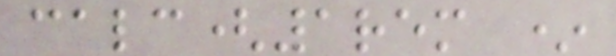calc(1rem *
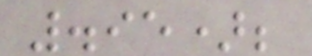.95);
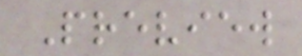Preview
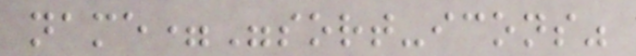name="sort-icons"
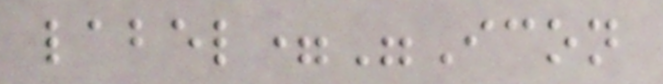label="Icon
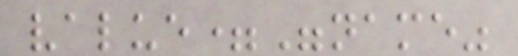value="name"
